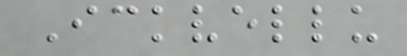Ickvellu
